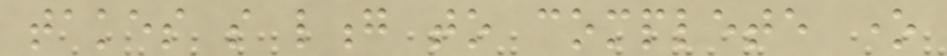takes so long to complete one
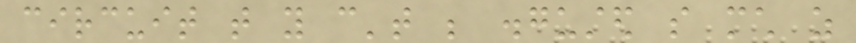circuit that you can't be disgusted so much as
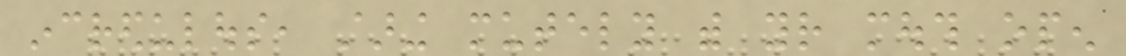incredulous, staring mutely with your mouth open
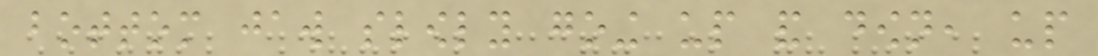bottom jaw slowly going up and down, up
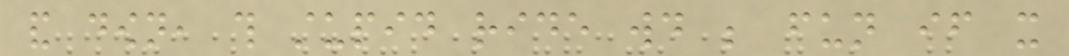and down, this stupid ride would be fun if it
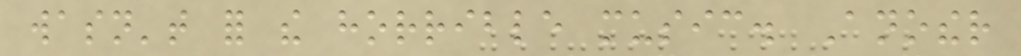wasn't for the horrible music. Another
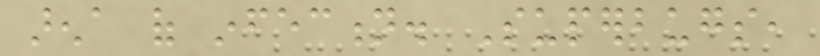arena of infection. Superbugs,
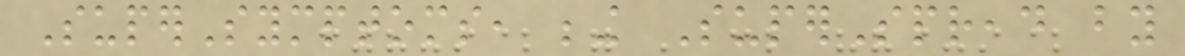SuperSymptoms, being SuperSpread by
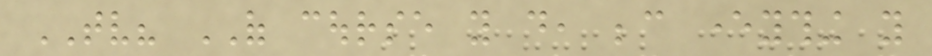TV? OF course you do, because everything you
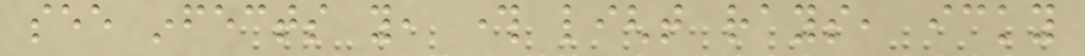see infects you, through light rays, icky
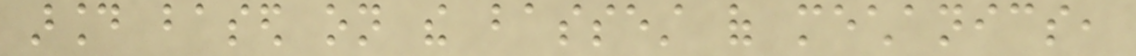around based on the bassest of mechanics,
